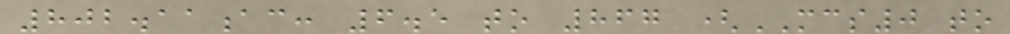802.11ac: 6.5 to 867 (MCS0 to
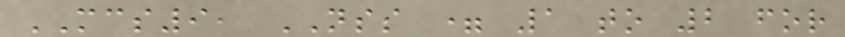MCS9, NSS = 1 to 2 for
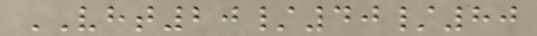VHT20/40/80
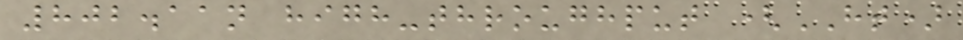802.11n high-throughput (HT)
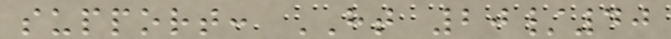support: HT 20/40
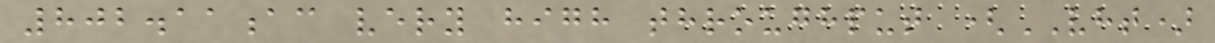802.11ac very high throughput (VHT)
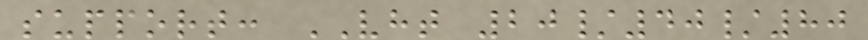support: VHT 20/40/80
